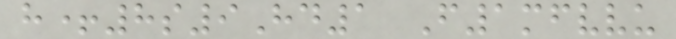h+8s9Hd1 F1mfvvu
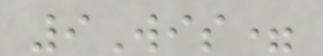9Wis=
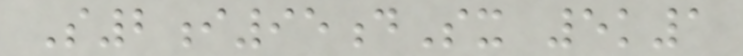S2i95dSx 5k1
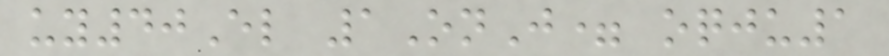uy40El 1OnJ= oqju1
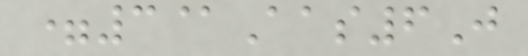=3@Aas6J
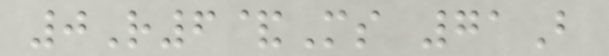0R6&Ms 71B
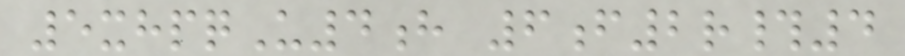5xhpqU4h 6f2r#4
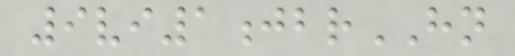9vi1jbrHN
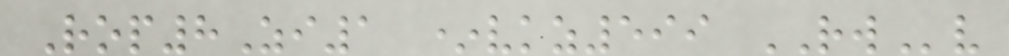Rop8Zi1 *vkz599 RWv
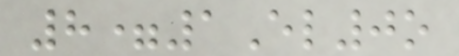8=1El0o
